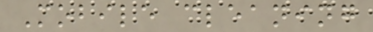Mobile cleaning
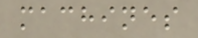machines
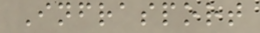Infrasport
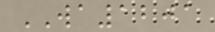WA1201
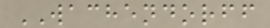WACHENDORFF
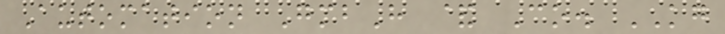Automation GmbH & Co. KG
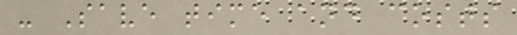- Save time and costs
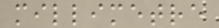millimetre
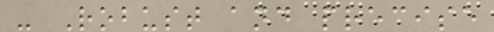- Robust and precise
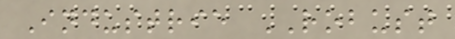Industrie ROBUST
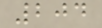204
